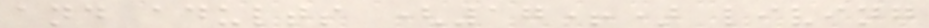and adults (17+) living
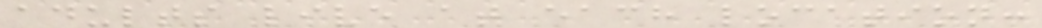adults live at each location:
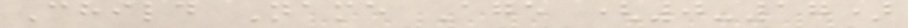Child Name Age (0-17)
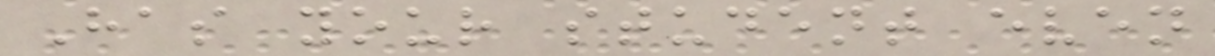Has your student even
